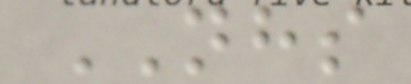NHS
